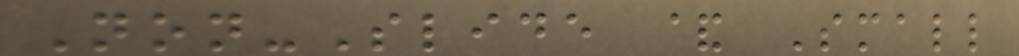Non-Slide & Small
